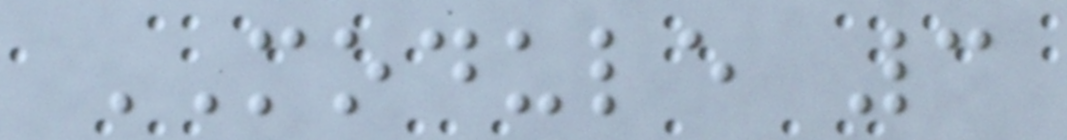MODULE 3
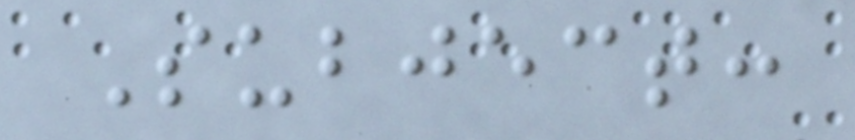Subject:
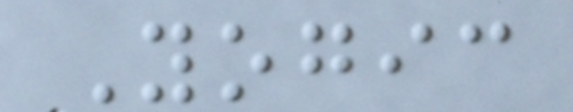Yogic
